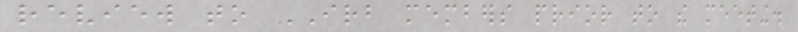review to IRB members prior to the meeting.
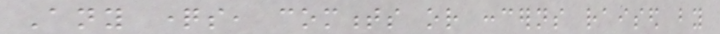Any questions, comments or concerns raised by
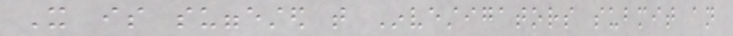It is suggested that Investigators submit an
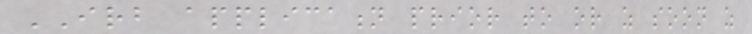IRB application prior to or as soon as
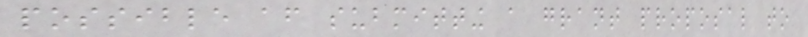possible after submitting a grant proposal to
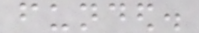funded.
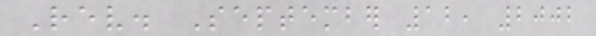Rev. September 12, 2002
